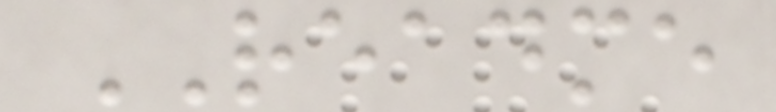README
